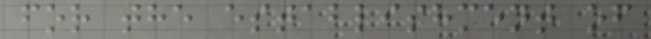for the establishment of
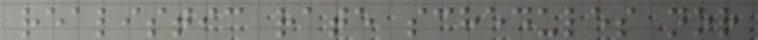realistic rate schedules nor
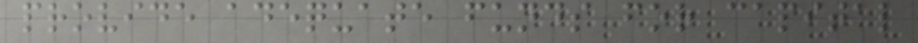provide adequate funds for capital
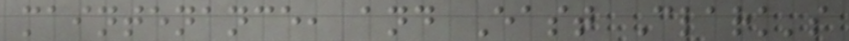maintenance, and East Clark's
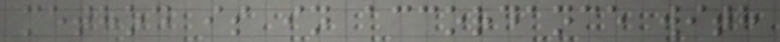method is in accordance with
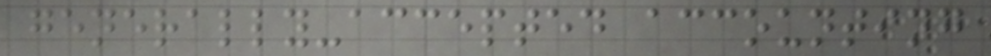generally-accepted accounting
